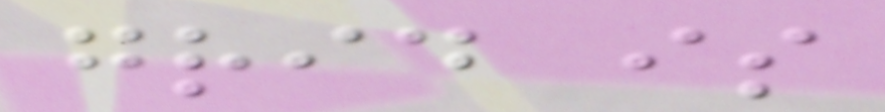grid is
